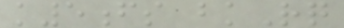k5fs bkRq
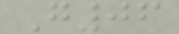G06
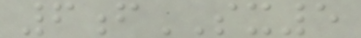6fSX5
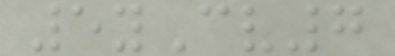5yCv7
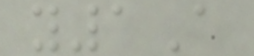y1A
